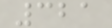321
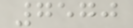7570
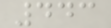443
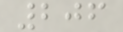206
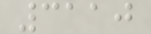3110
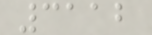3112
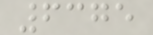6375
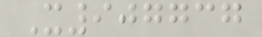X907737
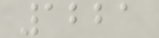1221
